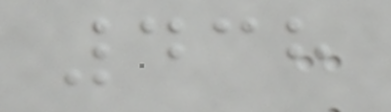438
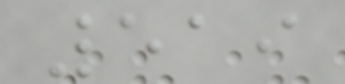519
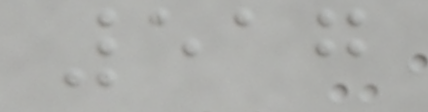517
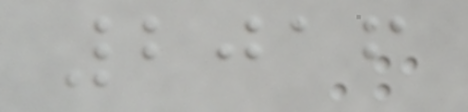2016
